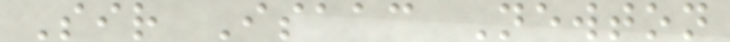Sir Isaac Newton
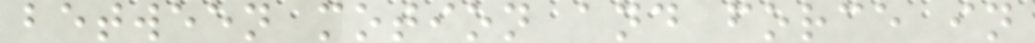between motion and force in
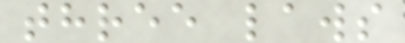three laws
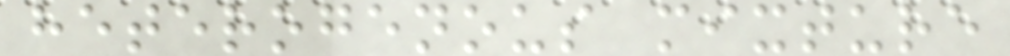heterogenous mixture
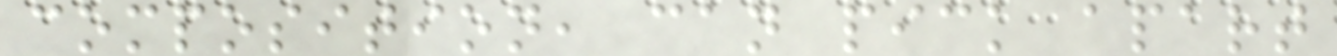composition, can pick apart
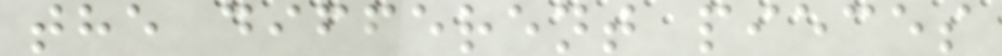the different pieces
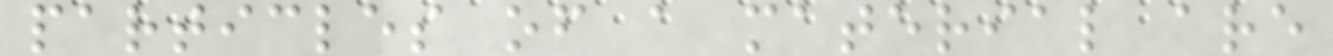particles of a material are
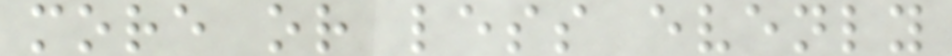more or less evenly
